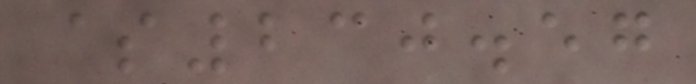$230.57
